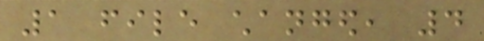1 file changed, 4
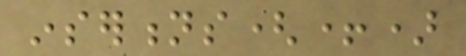insertions(+)
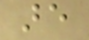are
